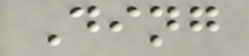Ding
